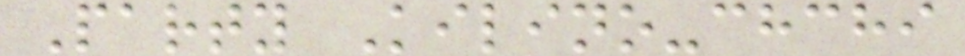Party Kilino-chchi
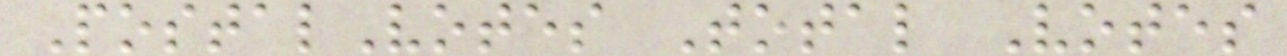PostalVotes Total Votes
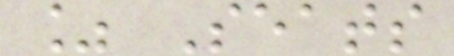% Seats
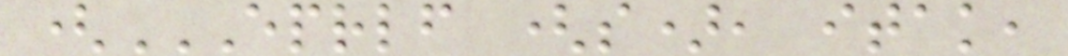(EPRLF (S), ITAK,
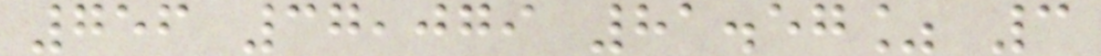756 37,079 81.57% 3
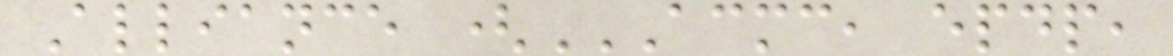Alliance (ACMC, EPDP,
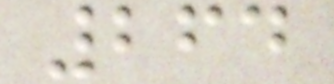264
